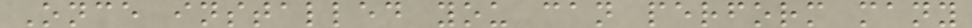Once installed you can perform many
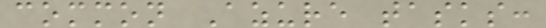common Azure tasks:
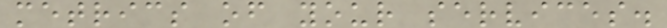metrics of your services.
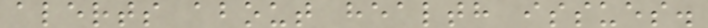alerts about health issues.
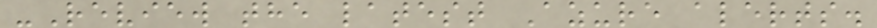-Review the latest Azure alerts.
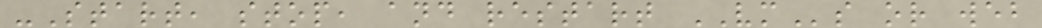-Start, stop, and restart VMs or web
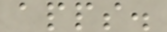apps.
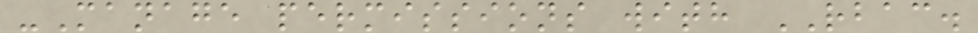-Manage permissions with RBAC.
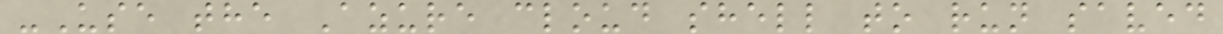-Use the Azure cloud shell to run saved
